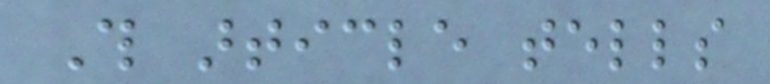This article tells
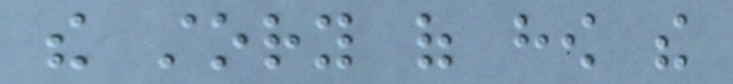the story of how the
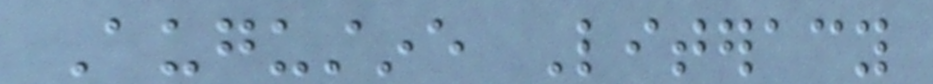Augustine Literacy
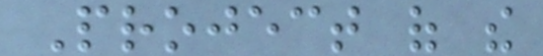Project of the
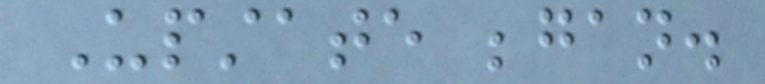Upstate began.
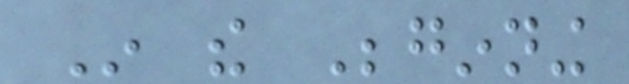In the Beginning
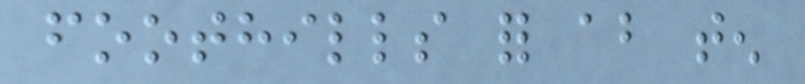foothills for about ten
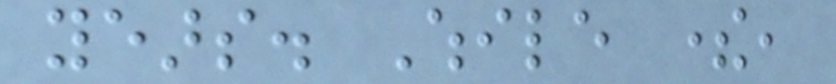years. While there,
